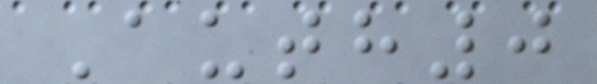Auth0
